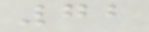72
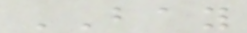BAY
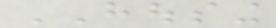HOUSING
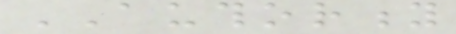AUTHORITY
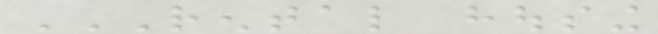RENTAL HOUSING
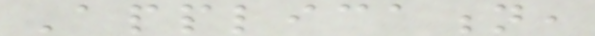Application,
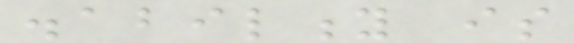disability is
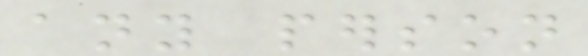any person
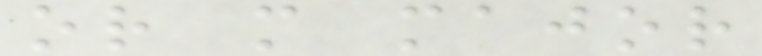or more major
